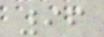96
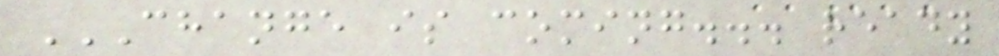CHANGE IS COMING... READY
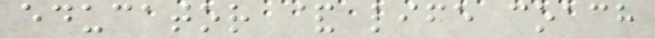educator & life coach
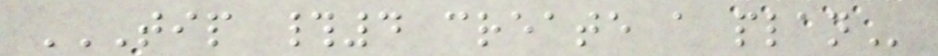TIP #4 CREATE A PLAN
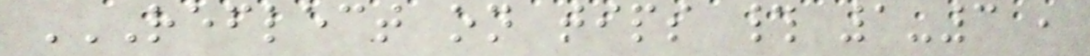REFLECT ON TIPS # 1-3 ,
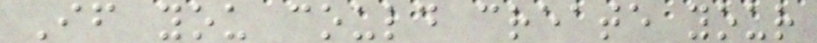If you could create your
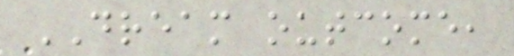DREAM outcome,
